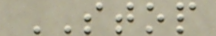STOP
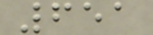651
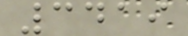3419
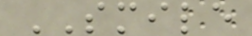SMILE
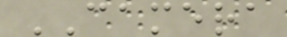CAMERA
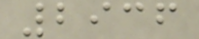2936
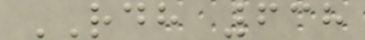RDH 638
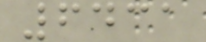6431
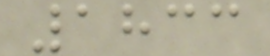1833
